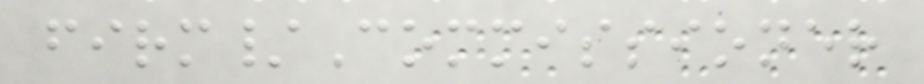firm/Commissioner
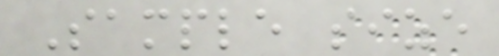Sample size
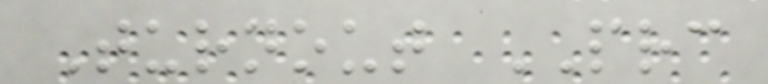Turnout PRC
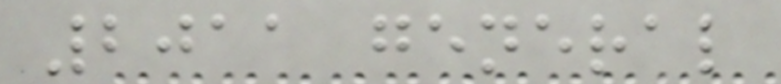2011 general
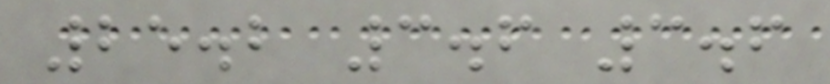25.2 3.6 3.6
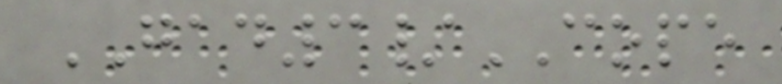GAD3/COPE
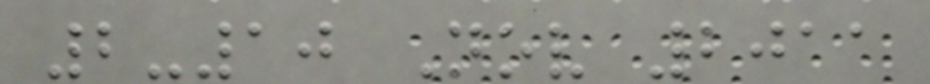2-10 Nov 2011
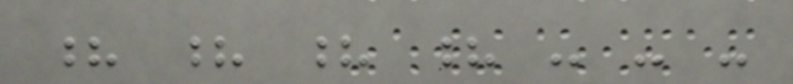? ? ? ? - - -
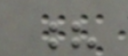?
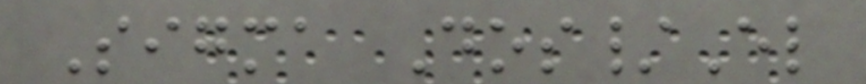Sigma Dos/El
